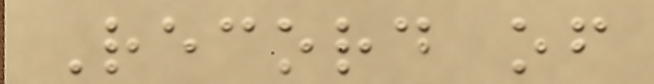Record of
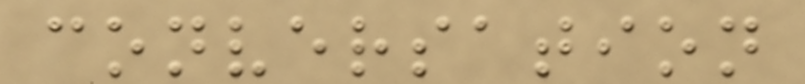conversation
